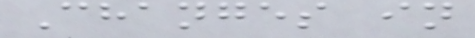Changes in
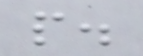p.
